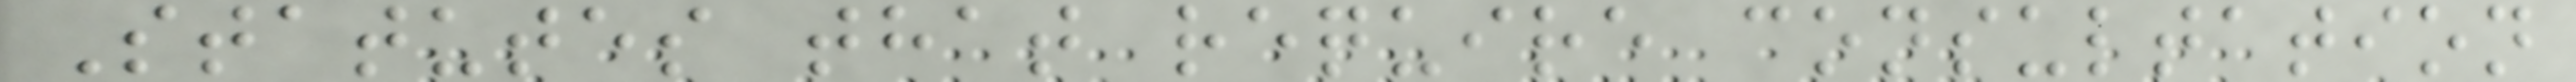Statutes that require consultation
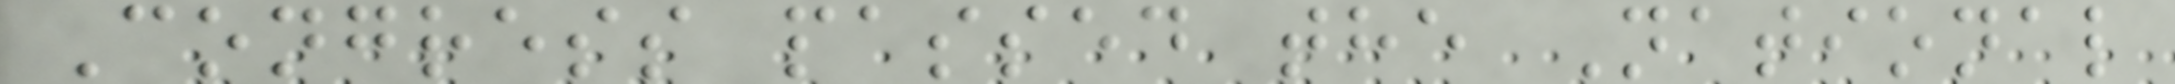Congress passed the National
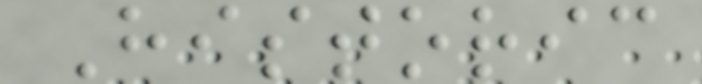Historic
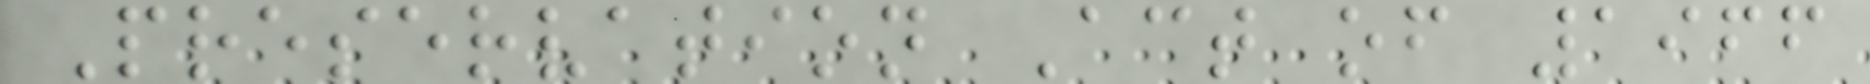Preservation Act of 1966
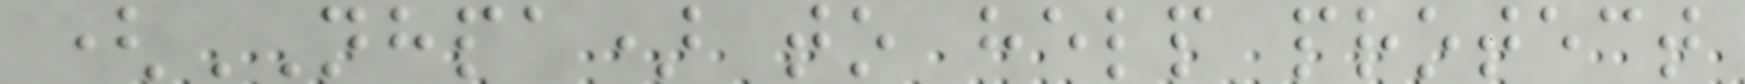(NHPA) to help protect
